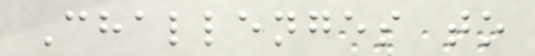Challenges to
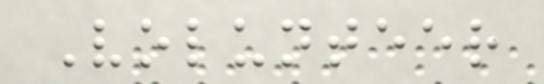Volunteer
